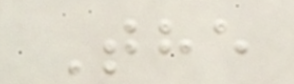The
